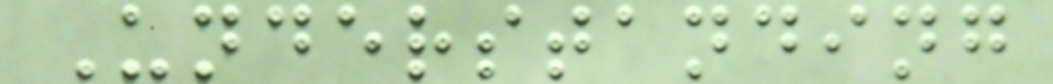Understanding
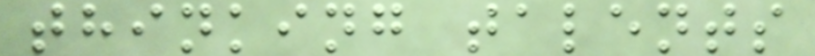thinking talents
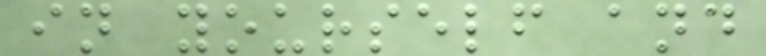in yourself and
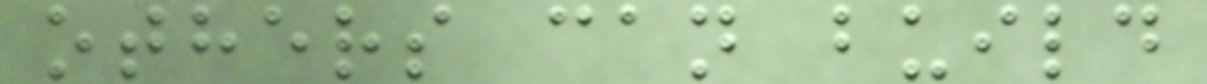others can build
